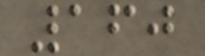160
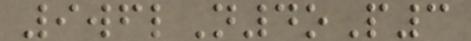9wflN4oP3
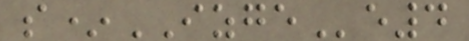s*IZGEe4
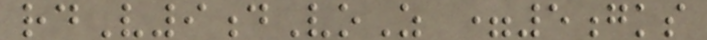rdV9dVoZ =5gks
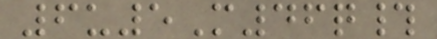6u5M46q#
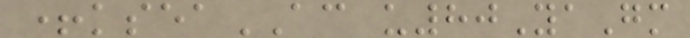+kseaAC u80YaGm
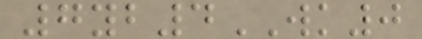7yb4WK0
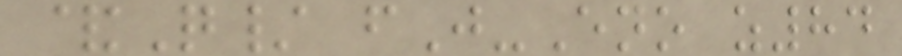&Q/ fJ-Eno z84
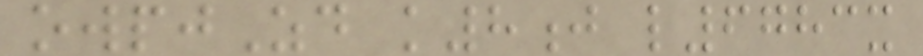owpjZd k8j l6783x
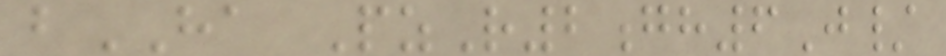bHA PzR2gh6J/
